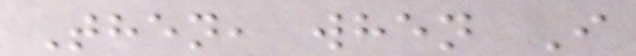Then, when I
